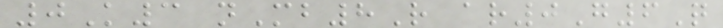0K3 nMb8R ar0G6Q
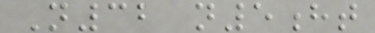N32 n5ht
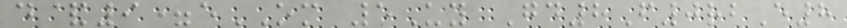d&9=eOM 5Uy Gd8F0rbE8
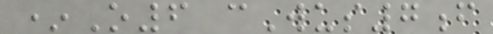*O6 cWus7f
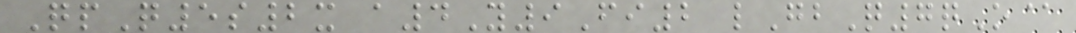QpQ5s2x a4Y9Fi2 lGbQ7qO@
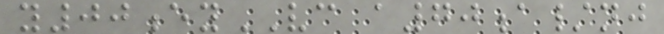y00eyVC a70a/nj
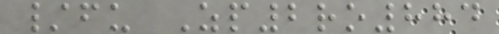/fu Zp2ro884
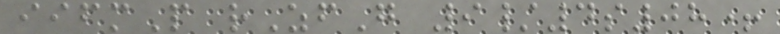iifmP rZfG 9/4s08+
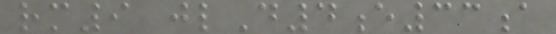rm9 jlD4e33a
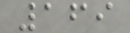169
